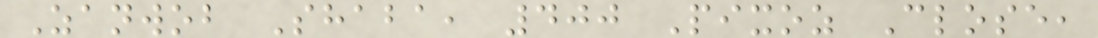Zanwob Shaba, 400 Pixoz Close,
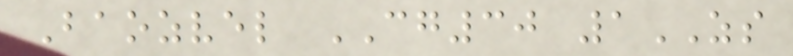Baozvel CG30 1ZS
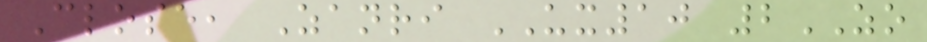Close, Zanri UX10 2ZO
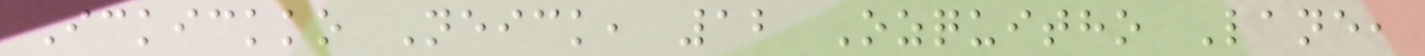Ickickko Neick, 12 Ozquitho Lane,
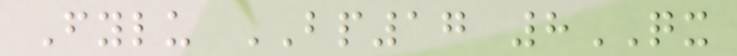Fylu BP17 8QX
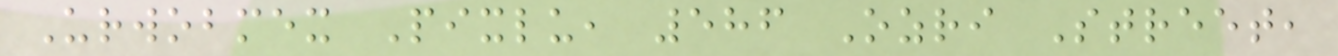Urwobmex Pixlu, 586 Ozri Street,
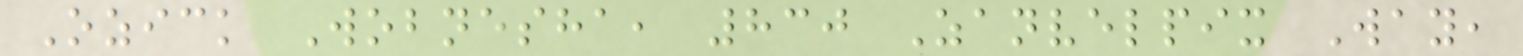Ozick Wobnesha, 830 Zanvelpix Way,
